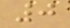0
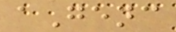aGenc
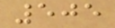505
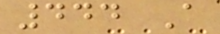444 A
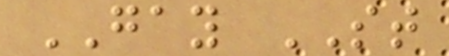GAY ST
